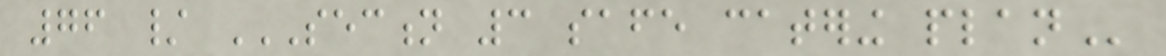76 / SECTION 3 SAFE CATERING PLAN
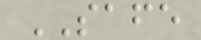SAFE
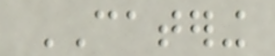CATERING
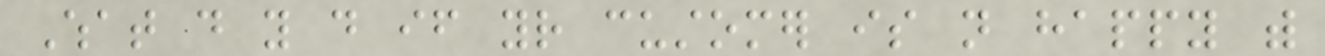What do you do if your customer is not happy with
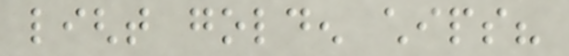light golden chips?
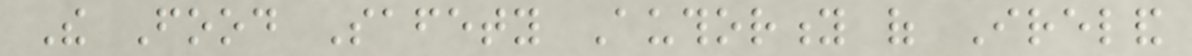The Food Safety Authority of Ireland
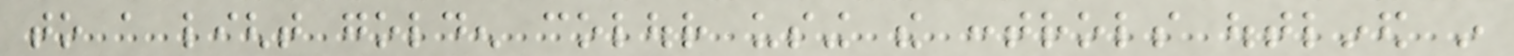to a light golden colour using the controls outlined in
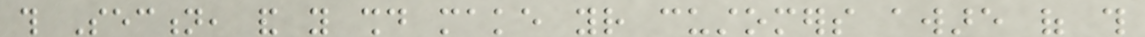this Section, and you should make your customers aware of this
